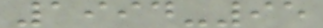1994-95
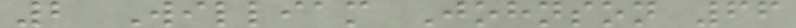2 William Johnson 66
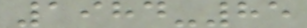1984-85
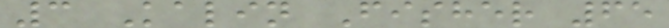3 Kalin Fisher 65
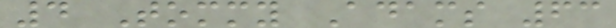4 Tommy Adams 63
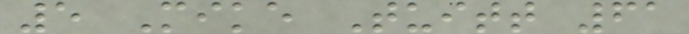5 Mike Tuitt 61
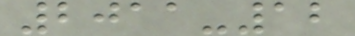2011-12
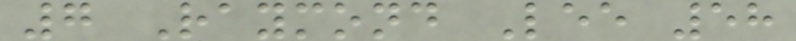7 Raymond Lee 58
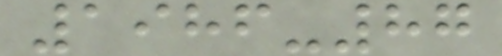1986-87
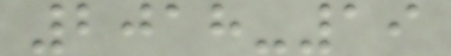2018-19
